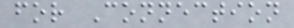for Connection
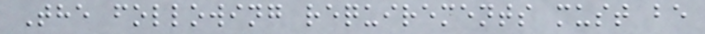The following requirements must be
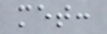met:
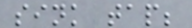sink tap;
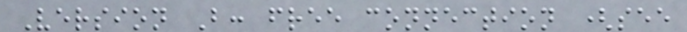Version B: free connection (see
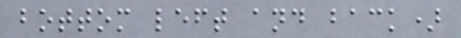bottom left and back)
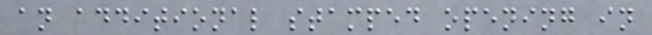an additional stamped opening in
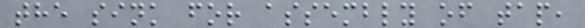the sink for assembly of tap,
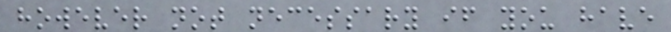however not necessary if you have
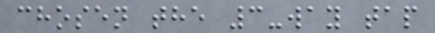chosen the 3-way tap
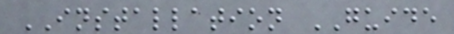INSTALLATION GUIDE
